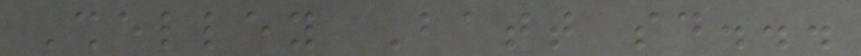Shelley Batt said...
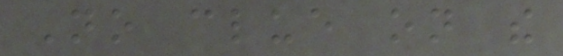No clue on the
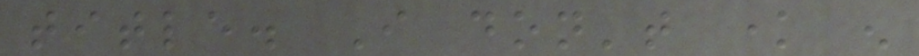title. I don't know enough
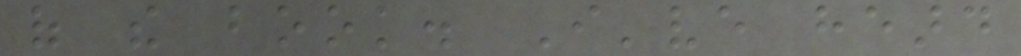of the book. I've heard
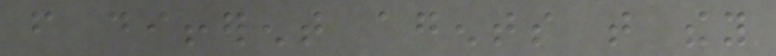from different agents that they
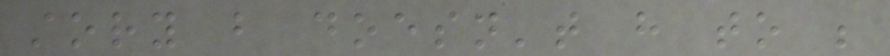story but doesn't have to be
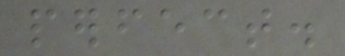perfect.
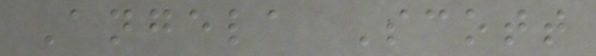Angela Scott
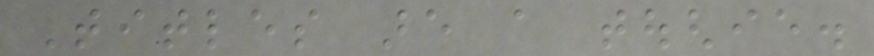Titles are a toughie.
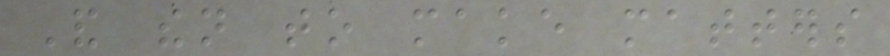And then to make matters
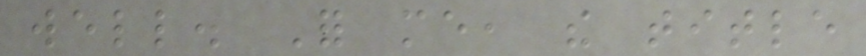well. For me, the title
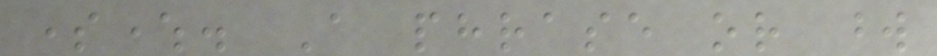somewhere. A phrase or word
